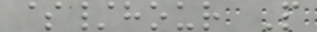$/hour P
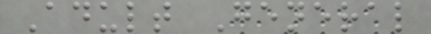Adult General
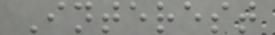Interest
